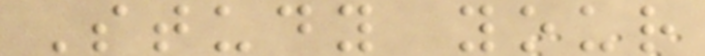Study your
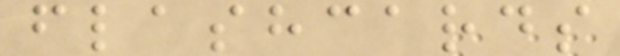flashcards
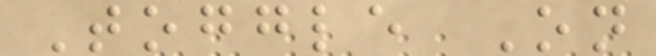Toggle On
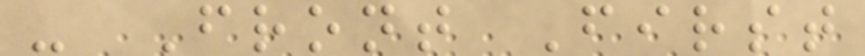- Front First
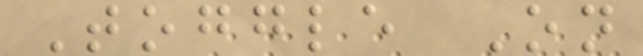Toggle On
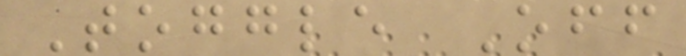Toggle Off
